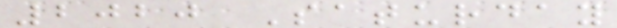2020 Saturday
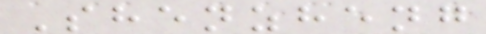Shenzheng
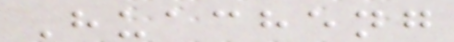Huacheng
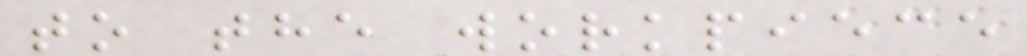to the workpiece
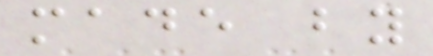made by
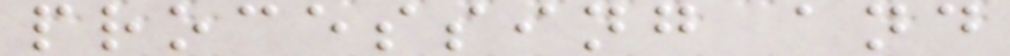processing and
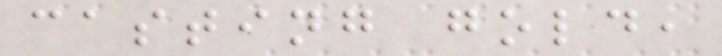casting gold,
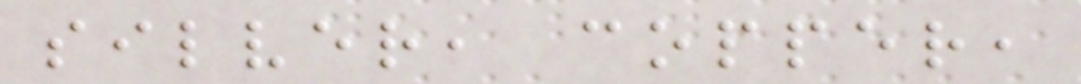silver, copper,
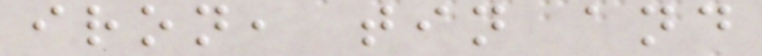iron, tin and
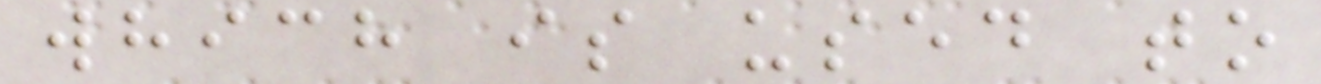which is used to
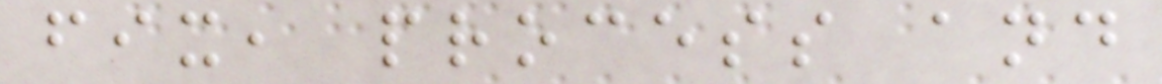fix, process and
